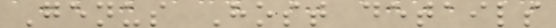Genus Host details
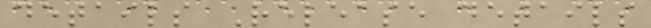details Release details
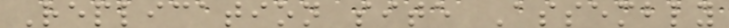Replication site Assembly
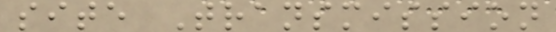site Transmission
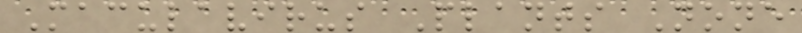Maculavirus Plants None
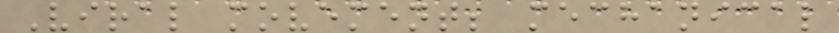Viral movement; mechanical
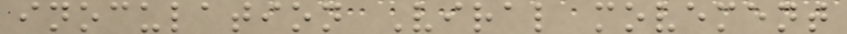inoculation Viral movement
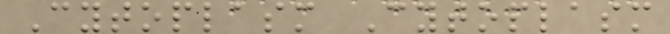Cytoplasm Cytoplasm
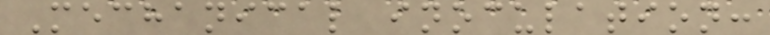Mechanical inoculation:
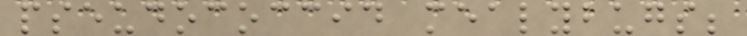pseudococcid mealybugs;
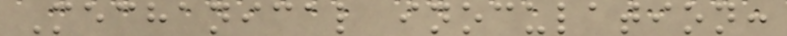Mechanical inoculation:
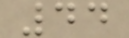44
